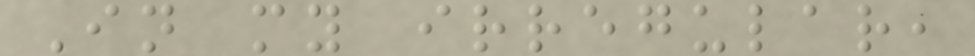In my irregular,
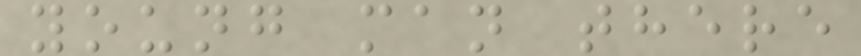young man there
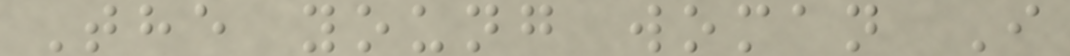The young woman I
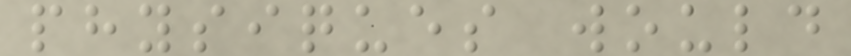physiques would
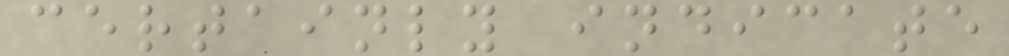certainly indicate
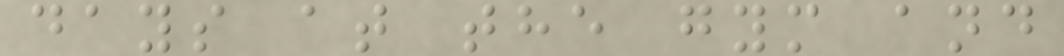days at the gym and
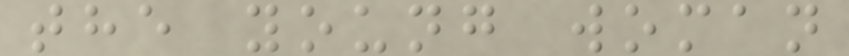the young woman
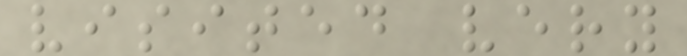visited very
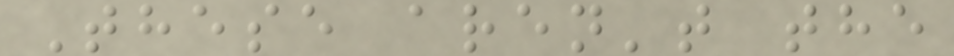These aren't the
